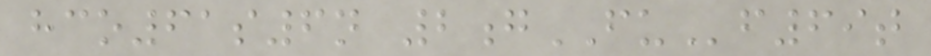hco61s6n 2gFUf69t
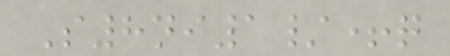S8ni1/+q
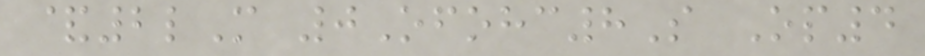&2lM 0Ofohc8S Op4
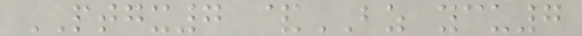PTGX7 &BZ ycu7
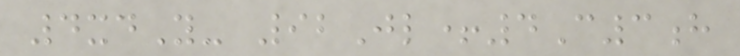4xdY- 92Jl+4C3h
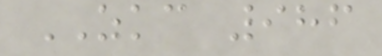ZKC 986
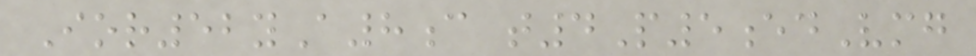Ior52yA8c t4P5edVmg
